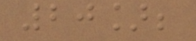20];
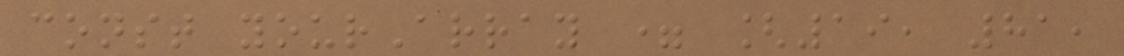const yourArray = [19, 81,
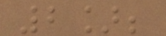2];
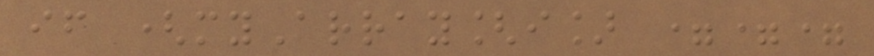if (myArray[i] ===
